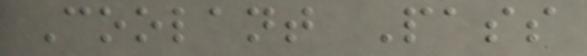Coolant Pass
